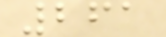261
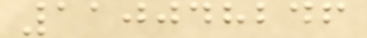110048246
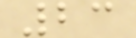23
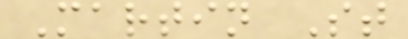Martin St
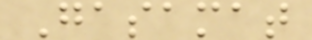Gasamat
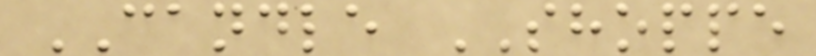CANDLE SHOPPE
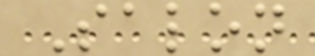Salon
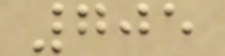705
